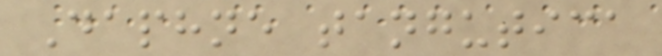Daphne tangutica
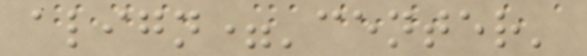align='center'
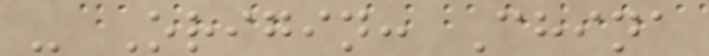- Origin: China
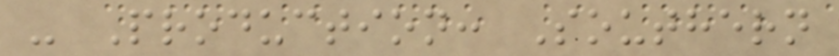- Production: Southern
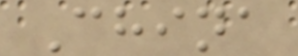China
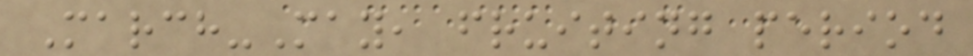March-May, fruiting period
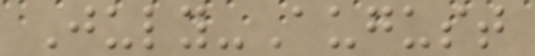July-August
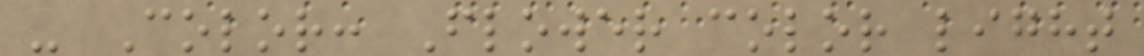- Color: Flower color light
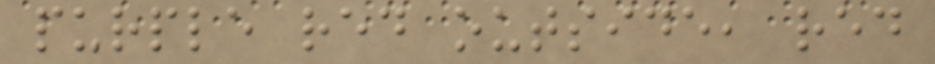purple red outside, red
